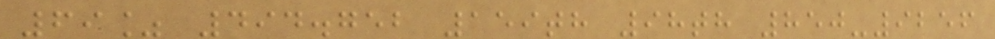69% 494.752 159th 98th 850-9256
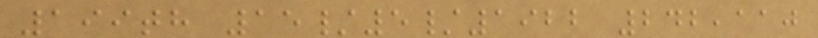199th 15/5/1922 242,110
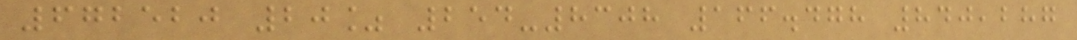672520 20% 254-8308 166.478 840,287
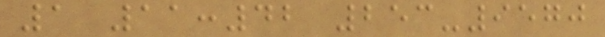1 11:42 253-9570
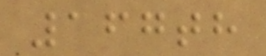167th
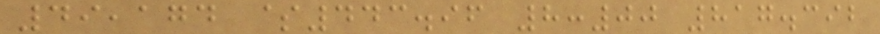49,174 $443.96 8:00 817.392
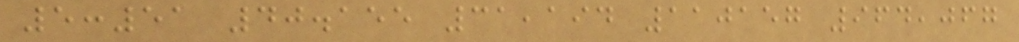5:51 40.155 31,194 110157 964,067
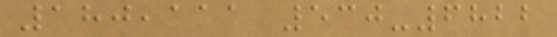180,111 530-6822
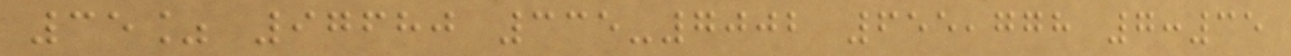35% 97680 335-7002 655,778 7:35
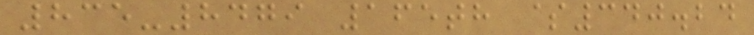835-8479 165th $340.24
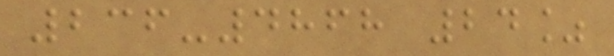236-4868 24%
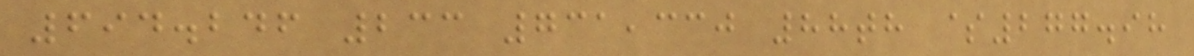694.246 233 731,330 88th $277.98
